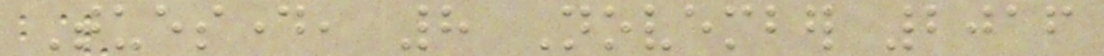Tuesday, 8 November 2016
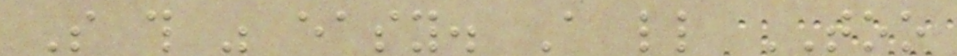So this was easy. A little TOO
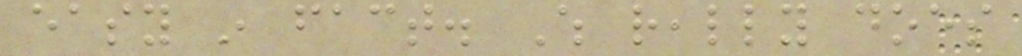easy in fact. Which really does
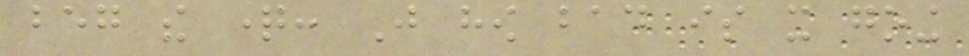beg the question: Just how bad is it going
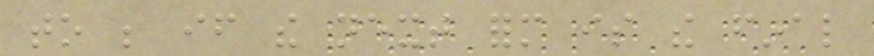to be if the next form is the final
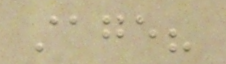stage?
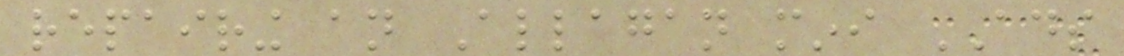repairing an Allagan mini ADS
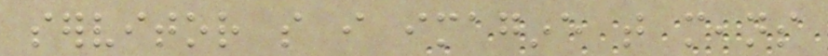servitor so i imagine that means
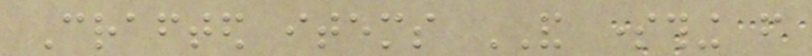Crafted items AND something from
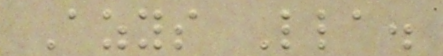Azys Lla.
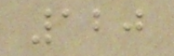120
